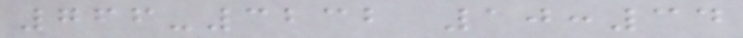766-3232 10:34
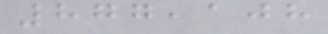877,108
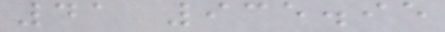41 935.95
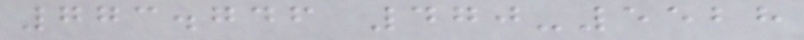773.746 470-5528
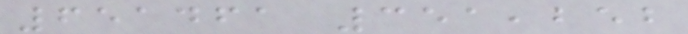651461 351,252
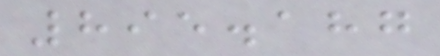895.187
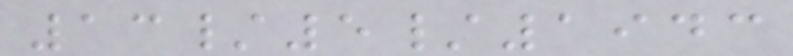13/5/1943
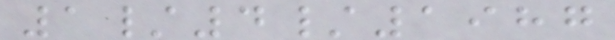1/4/1987
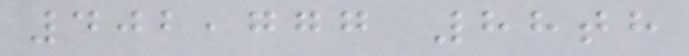402,777 88th
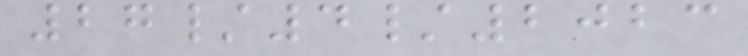27/4/2023
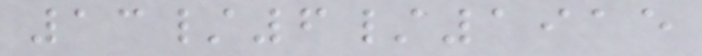13/6/1915
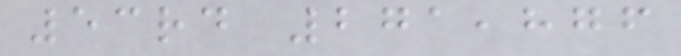53rd 271,876
